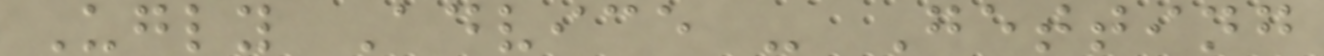Ugly Advice - Getting
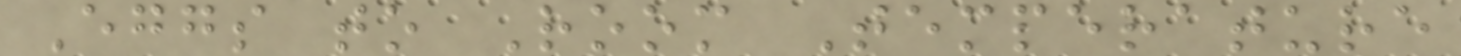Eggs to Room Temperature
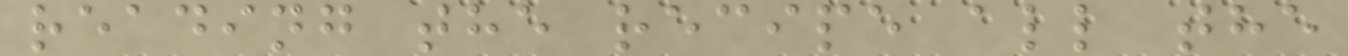reading the recipe all the
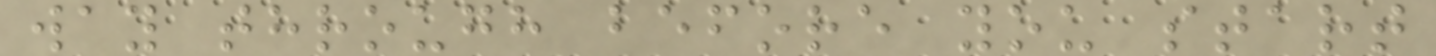way through before you start
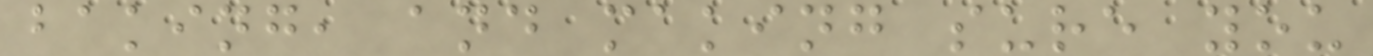baking, and making sure you
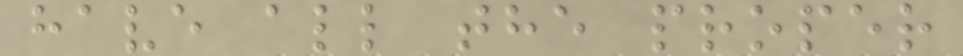have all the proper
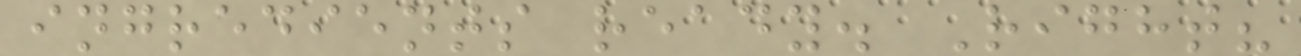ingredients ready. Right?
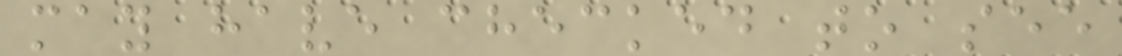may have checked to see
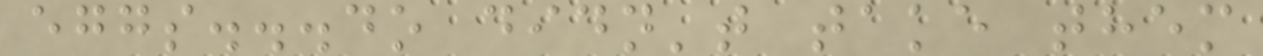eggs...do didn't take them
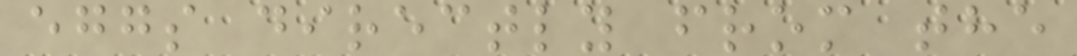eggs directly from the
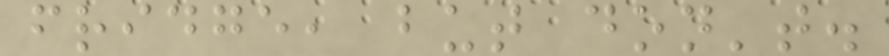fridge, but don't.
